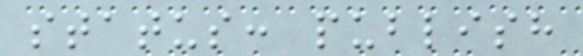status: publish
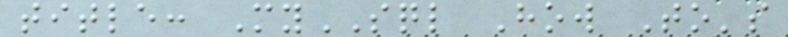title: MySQL How To's
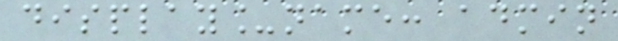display_name: admin
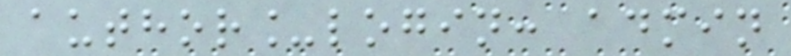author_login: admin
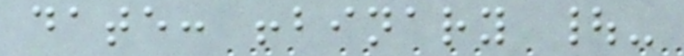date: !binary |-
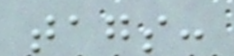tags:
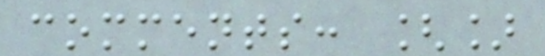comments: []
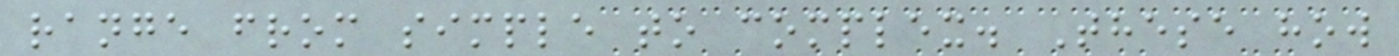range from simple to complex. These how
